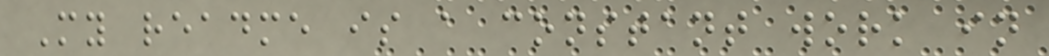My readme is a constant work in
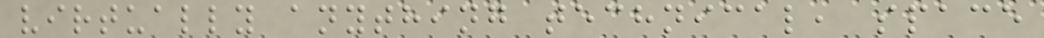virtually anything technical, space
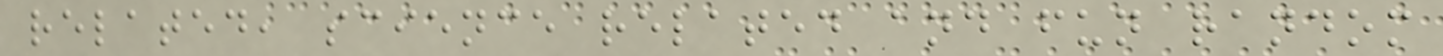related, science related and fun random
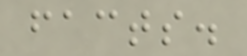facts.
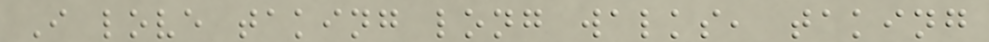I love taking long walks, taking
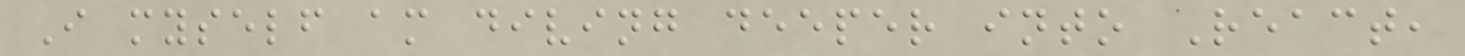I myself am diving deeper into React,
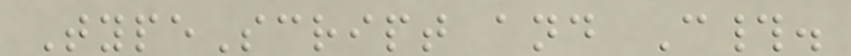TypeScript and C#.
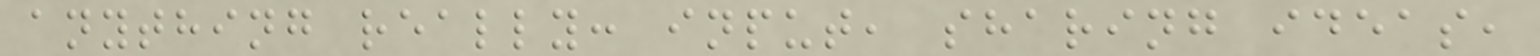anything really: input, sharing ideas,
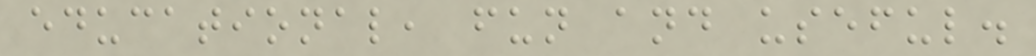educational, fun and useful.
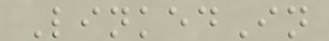LinkedIn
